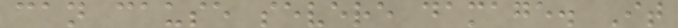can cause severe damage. It
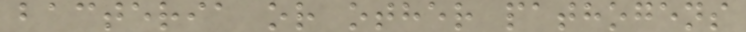bacteria or other pathogens
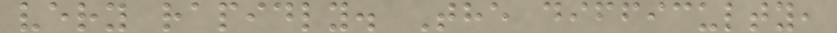very rapidly. The difficulty,
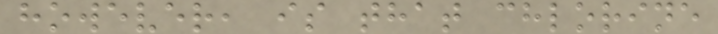however, is that chlorine
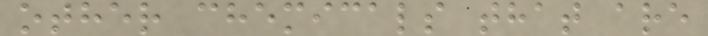other chemicals that are
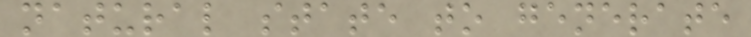natural state to generate
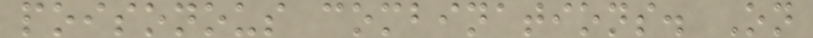poisonous combinations. On
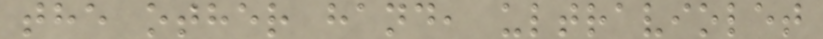the other hand, ultraviolet
